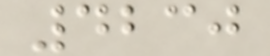4230
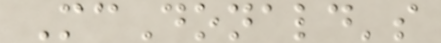McDonald's
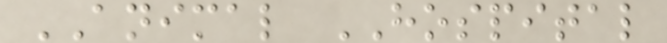ANIMAL HOSPITAL
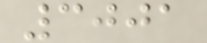3001
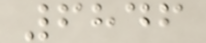6846
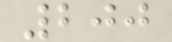200
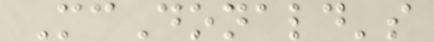McDonald's
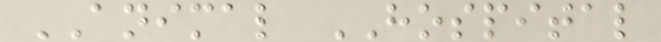ANIMAL HOSPITAL
